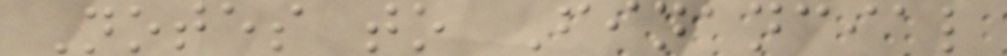Notes to Financial
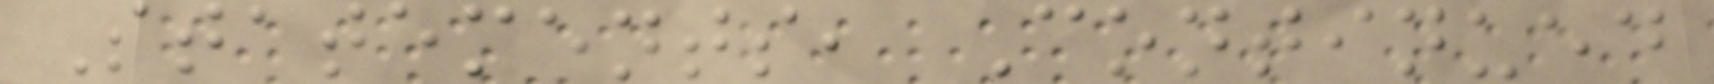Statements, Continued
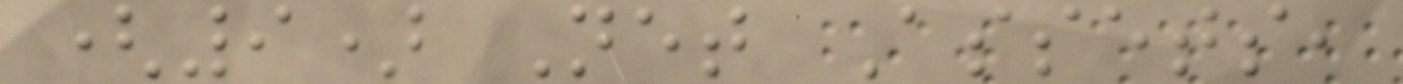(9) Net Assets,
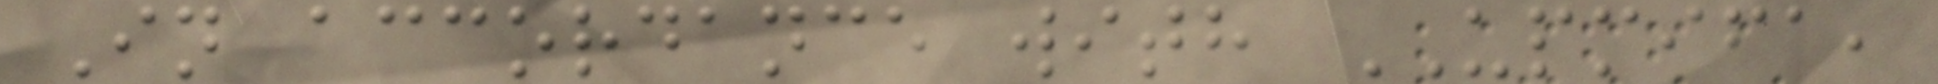In accordance with UPMIFA,
